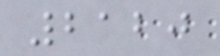2120
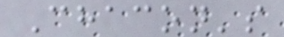Chacon's
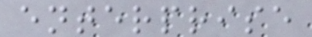enterprise
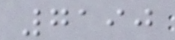7190
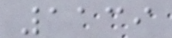1139
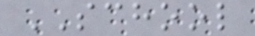SCHOOL
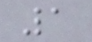1
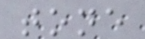tone
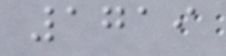1719
